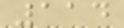114
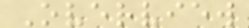Overview
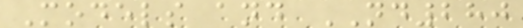Models and ND280
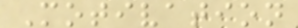Motivation
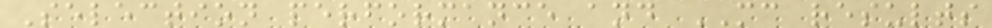Selection performance and MC results
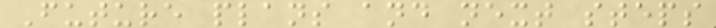Future plans and next steps
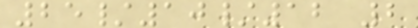25/10/12 2
